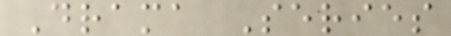Drama Series
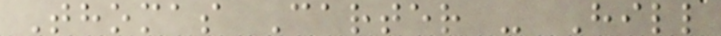Thomas Carter - Hill
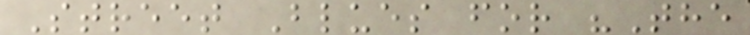Street Blues for "The
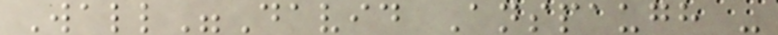Wall"David Anspaugh -
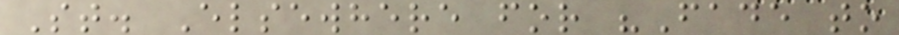St. Elsewhere for "Fade to
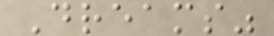Dreams"
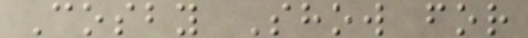Cosby Show for
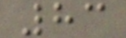83
